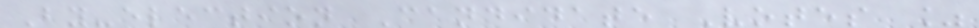By-election Candidate Votes %
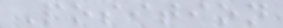Position
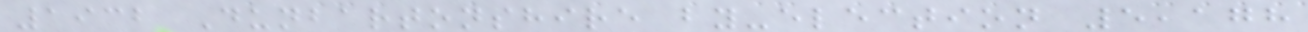1932 Dunbartonshire by-election 5,178
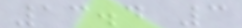13.4 3
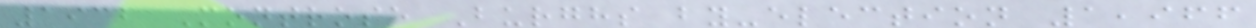1932 Montrose Burghs by-election 1,966
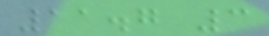11.7 3
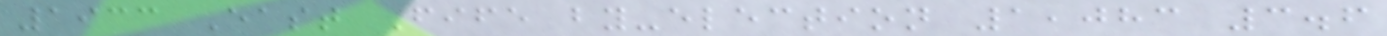1933 East Fife by-election 1,083 3.6
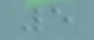5
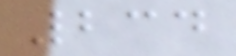234
